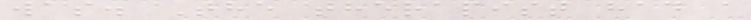was. The therapist had a
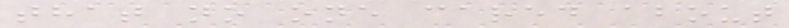that no one cared about
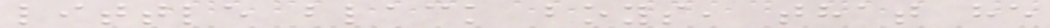little black boys, that he
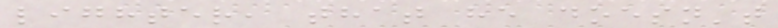lighter, that he doesn't
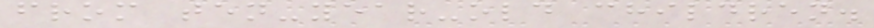from ten-year-old children.
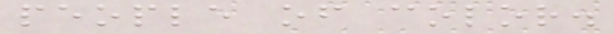people of color.
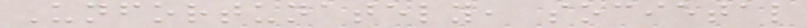Unfortunately, societal
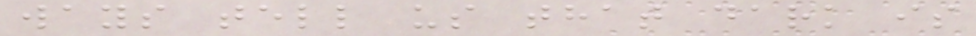ways tell us that dark is
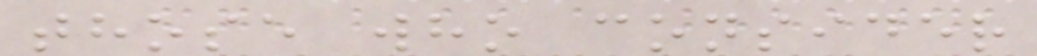those who consider
